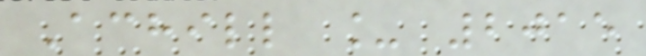Achill _ 2015
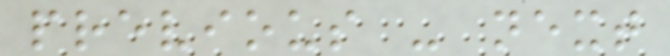previous - next
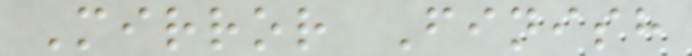Mirror Finish
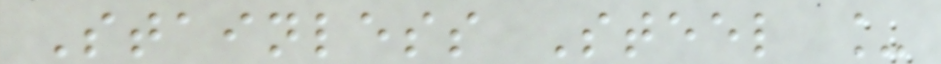Stainless Steel _
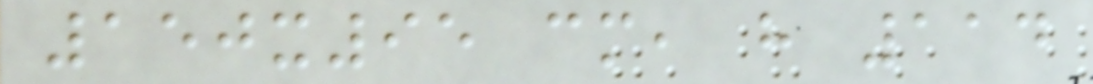150x95 cm, h 114
